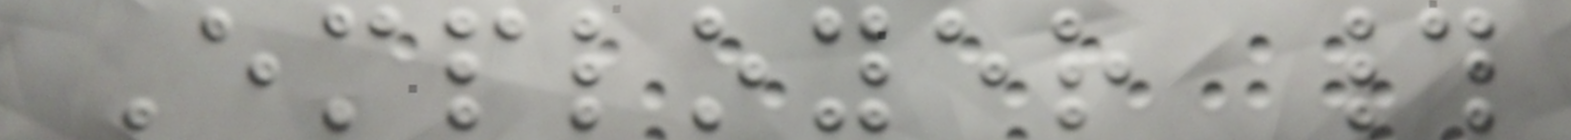Employer #
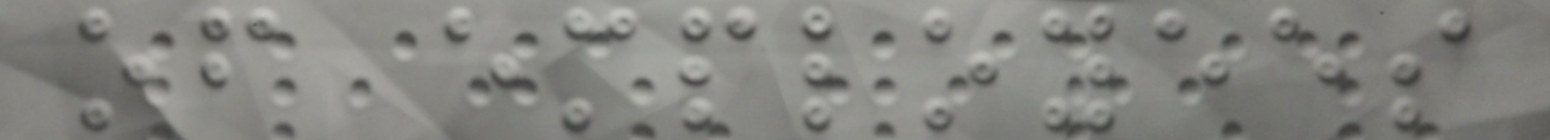of employees
